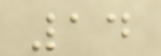14
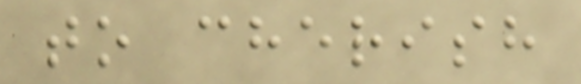to cherish
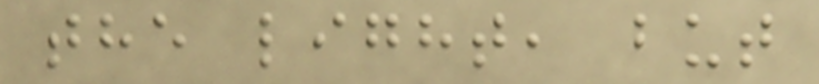the light, but
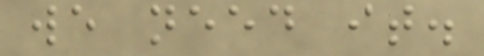we need it.
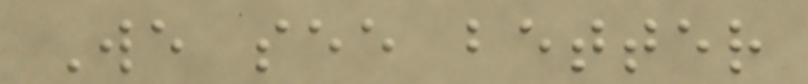We see better
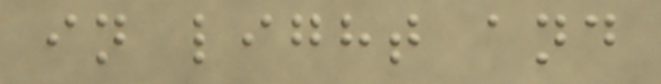in light and
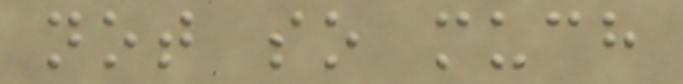not so much
